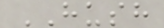HUSH
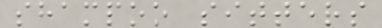shampoo sitters
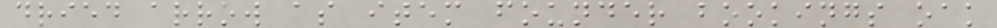dried arrow as item founder bookings oak
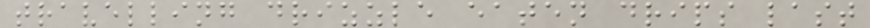travelling drizzle eaten drips last
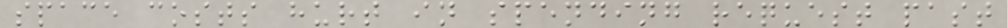space costs hurt in spending request past
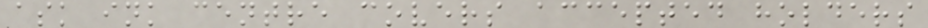ask ink centre covers accepted holders
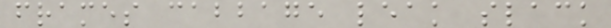frames cabbage leak slack
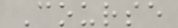Course
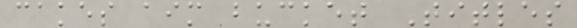cakes aim bucket Titles
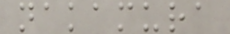nakamura
